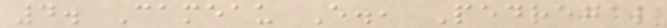4. Cameau E., Pedregal
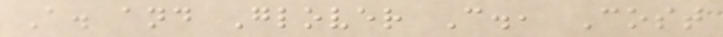A. and Glover C., Cost
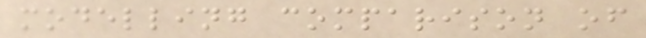modelling comparison of
